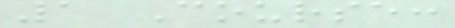1 Course:
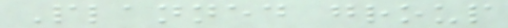Planned group
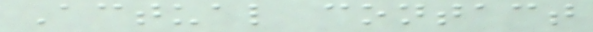Actual contact
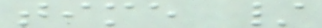time /
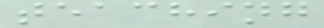teaching
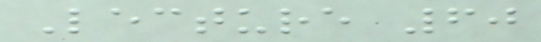Lecture 60
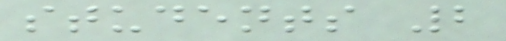students 2
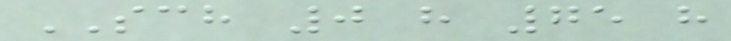SCH 0 h 75 h
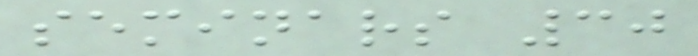seminars 30
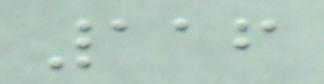116
